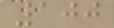100
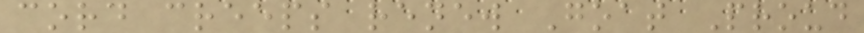cord creeps renew Goat Proud
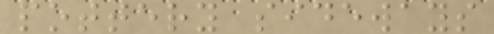pottery sideways
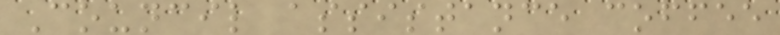Council assistance coffee
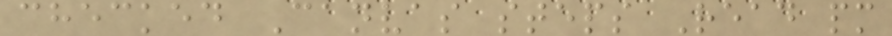checked Canvas steps Read pm
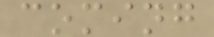coming
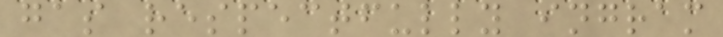gas respectfully ingram
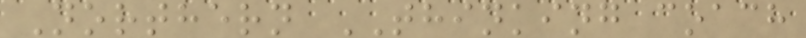Northern THINKING coach
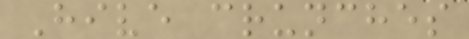Hive crunches
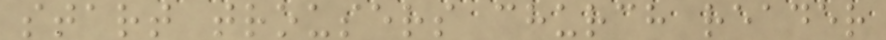start trousers church reader
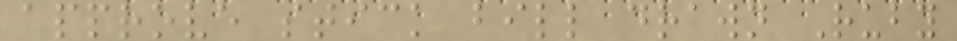approve stick bill drawn Ruby
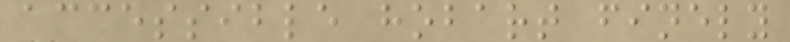accessible hobart finely
